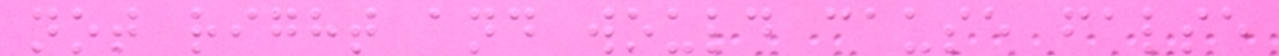not right and would cause false
